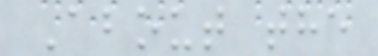About the
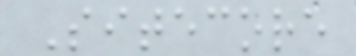Sitecore
